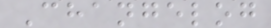Changelog
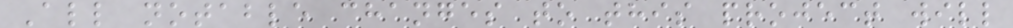All notable changes to this project will
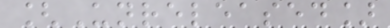[Unreleased]
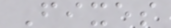Fixes
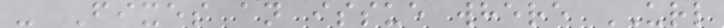- Fixes an issue where URL
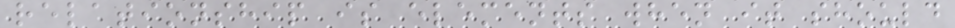relationship is elements when it should
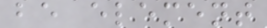be element
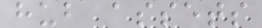hub assets
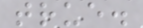true.
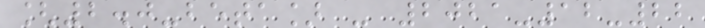[2.0-beta] - 2021-12-22
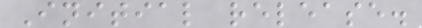Initial release.
